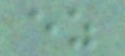ez
